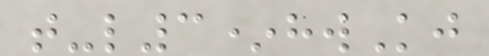t-l3*hwKj
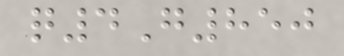q4G850
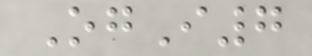OgI7
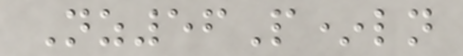Nz56P*ln
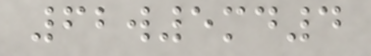62w5md4
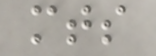mts
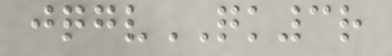jqgvQK3r
